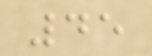45
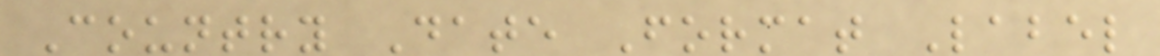Country Date Format Label
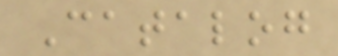Catalog
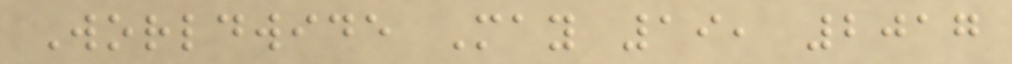Worldwide May 19, 2017
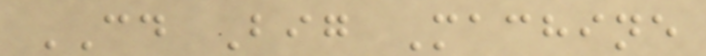CD Big Machine
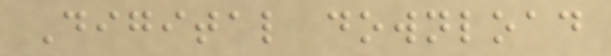Digital download
